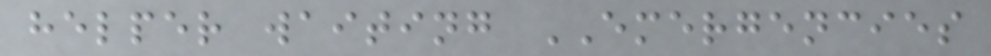helper waiting EMERGENCIES
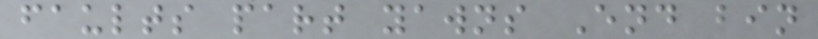faults part yawns End bin
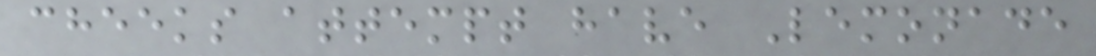cheeks attempt have Lemonade
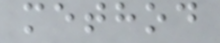method
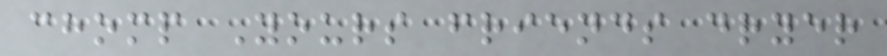chomp Yours friends dryer
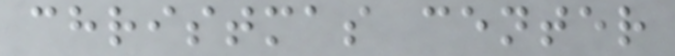christmas center
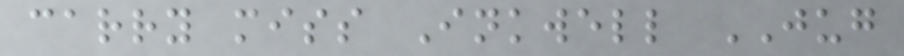carry miss Inkwell JUG
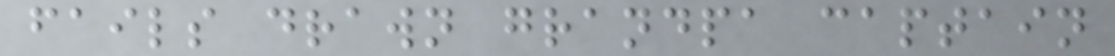fails drawn grandpa captain
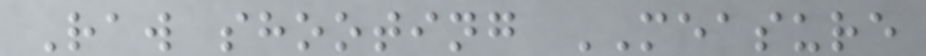Raw shooting MEASURE
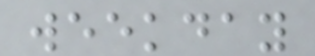weekday
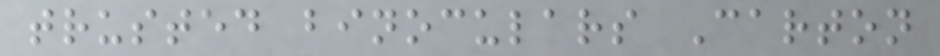trusted binoculars Carton
